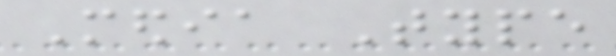Media Type
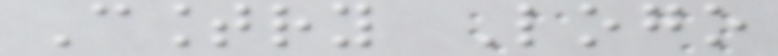Country Logo
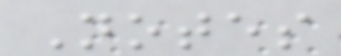Notes
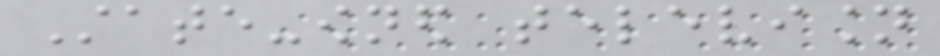State-owned television
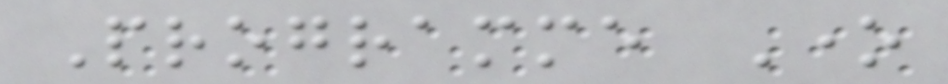Programme One
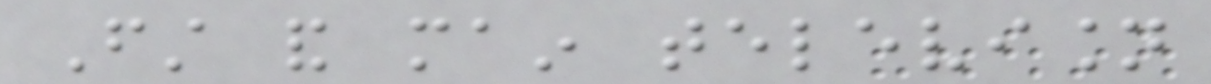First and main television
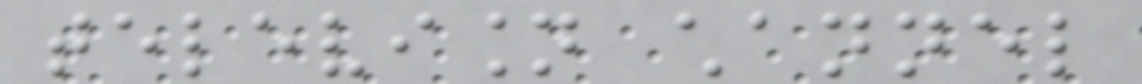television channel
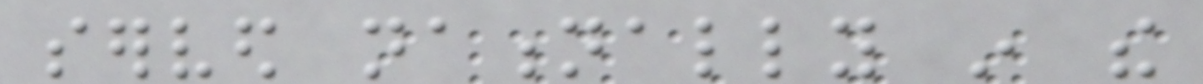served nationally in the
